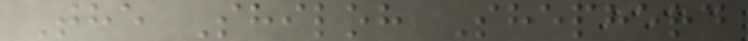The Shiloh Shepherd
